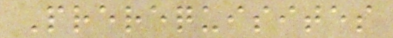Prerequisites
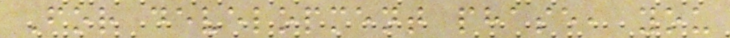For development phase, you
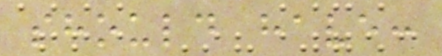should have:
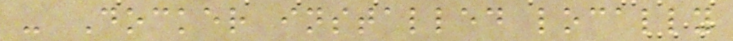- Docker installed locally
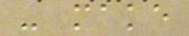- make
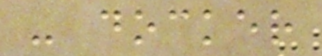- docker
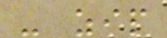- zip
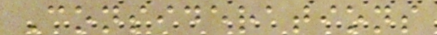Considerations
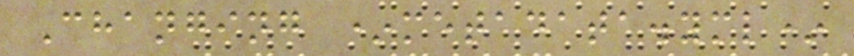Changing *metadata.yml*
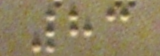83
